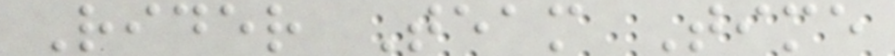Rider Team Time
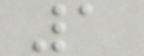1
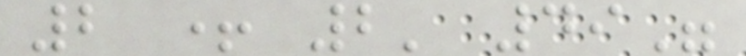2 + 2' 49"
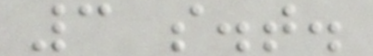3 s.t.
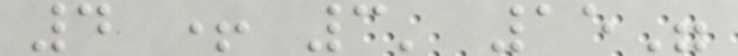4 + 3' 15"
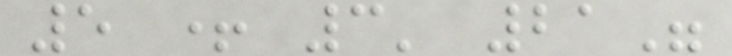5 + 3' 21"
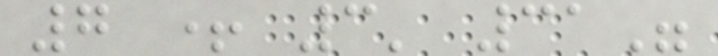7 + 3' 31"
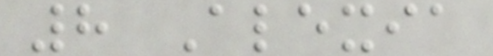8 Alexia
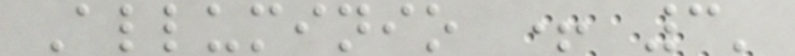Alluminio + 3'
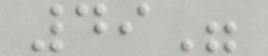49"
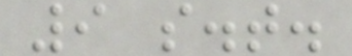9 s.t.
